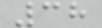38
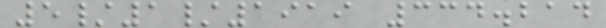5/1/1919 334.214
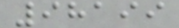98199
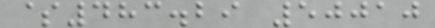$483.29 50010
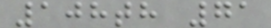108th 71
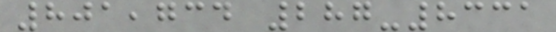801,734 287-8331
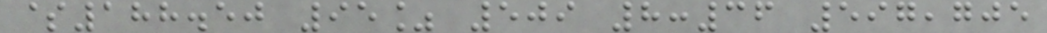$188.50 95% 509 8:36 597,705
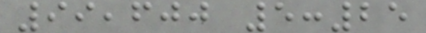99,600 5:25
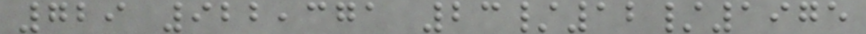729 922,371 23/12/1975
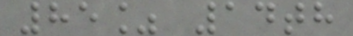85% 14th
